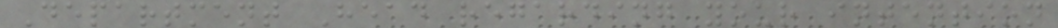Department Head regarding your intention
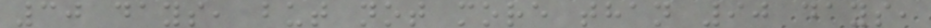30 days, but not more than 90 days,
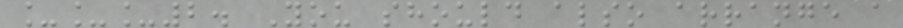___2. You should also arrange a
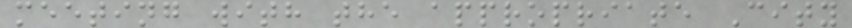meeting with the appropriate City
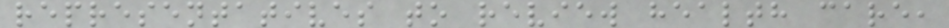representatives to review health care,
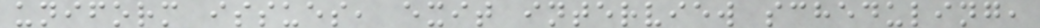uniform issues, exit interview scheduling,
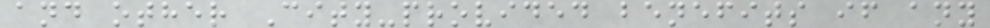and other City-provided benefits if any
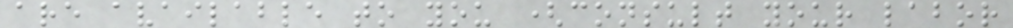are available to you (consult your labor
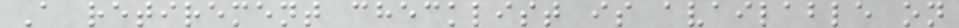A retirement checklist is available on
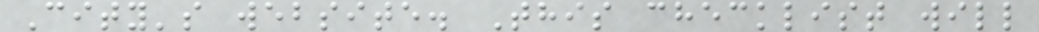City's website. This checklist will
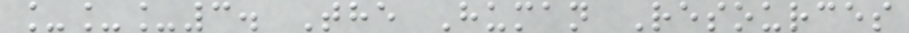___3. The Human Resources
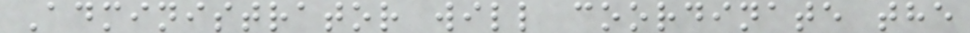Administrator will coordinate the
